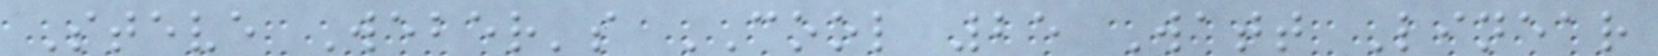Steve Weber's COOL 25 Watt Linear
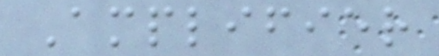Amplifier
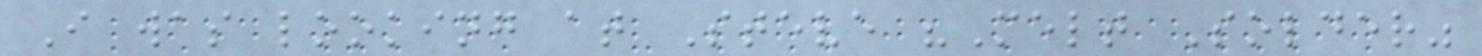I was looking at Steve "Melt Solder"
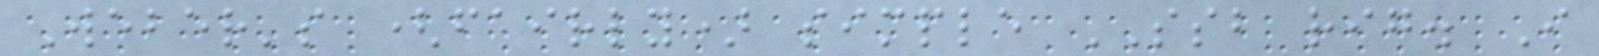Weber's (fairly) simple SSB rig. I
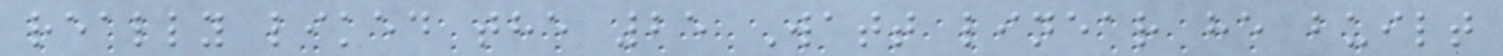really liked the 25 Watt linear he built
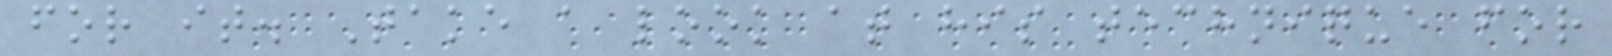for it. Take a look at his technique for
